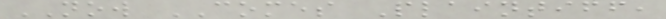NOW COMES Plaintiff,
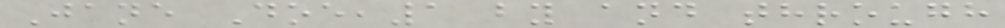Jane Doe,1 by and through
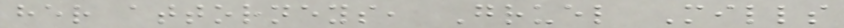her attorneys, Gruel Mills
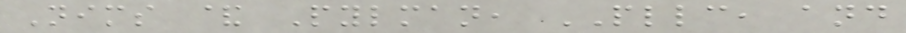Nims & Pylman, PLLC, and
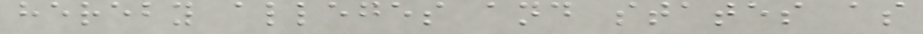hereby alleges and states as
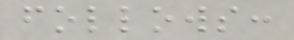follows:
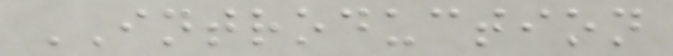INTRODUCTION
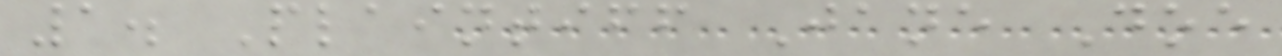1. Plaintiff Jane Doe
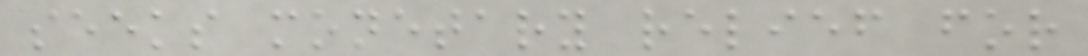seeks monetary relief for
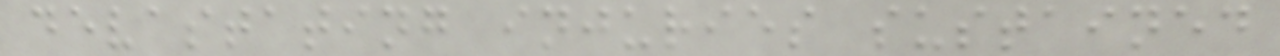devastating injuries sustained
